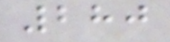280
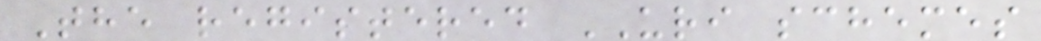The registered URI schemes
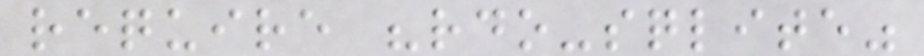require "rdo-sqlite"
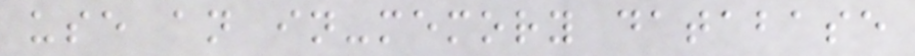use an in-memory database
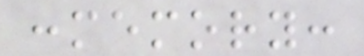:memory:
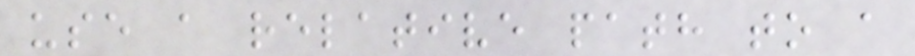use a relative path to a
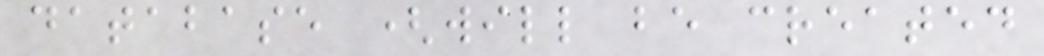database (will be created
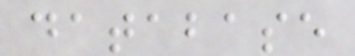database
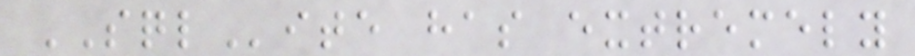SQLite has extremely
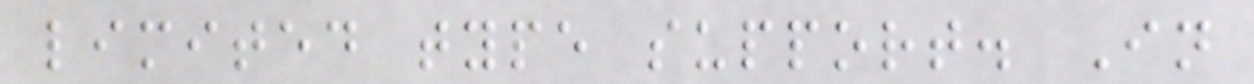limited type support. In
